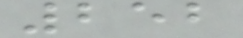252
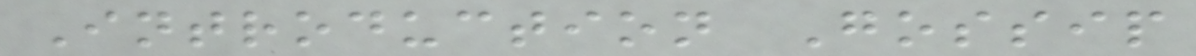Introduction Gossip
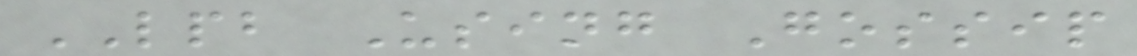LPB Using Gossip
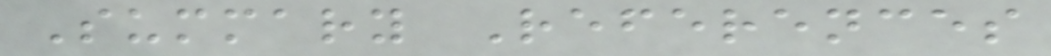Summary References
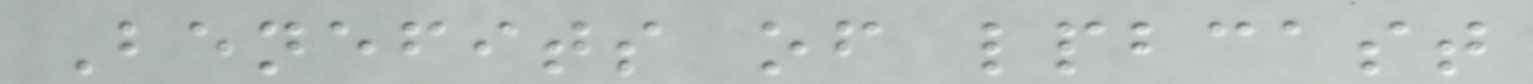Benefits of lpbcast
